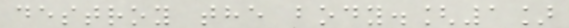destroy the body.[1]
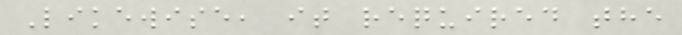Likewise, it required the
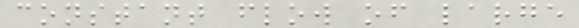constant flow of large
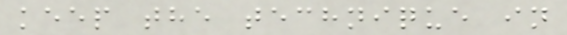keep the technique in
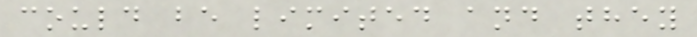could be limited and they
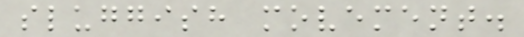sluggish movement.
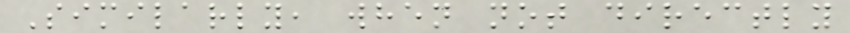Similarly, when not directly
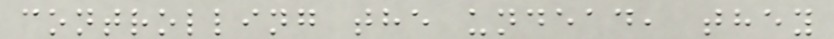controlling the undead, they
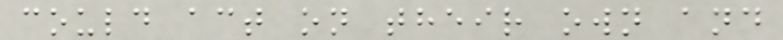could act on their own and
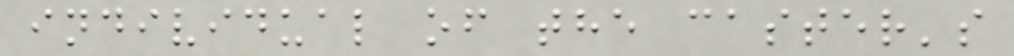individual of the caster's
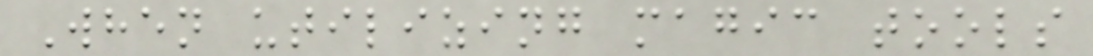When utilizing magic tools
